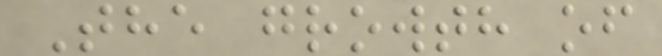The growth of
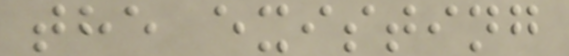the existing
